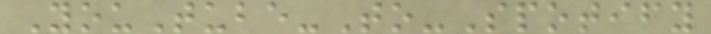YouTube-To-Spotify
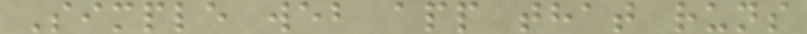Simple web app that runs
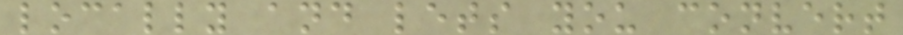locally and lets you convert
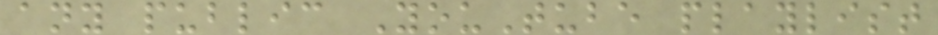any public YouTube playlist
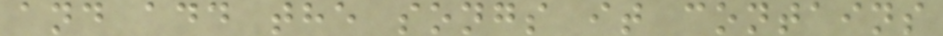and add the songs it contains
